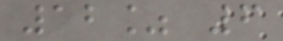12% 6
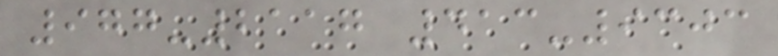977-2117 413-9303
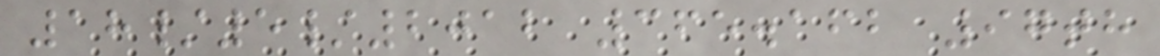18/5/2012 365.162 97th
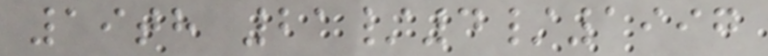19th 21/4/1997
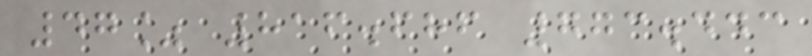47% 816.686 773.443
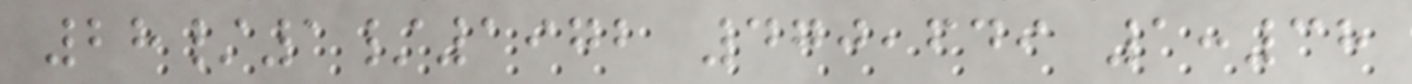28/1/1972 470,649 1:38
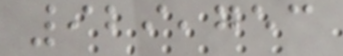929,753
